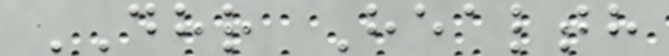DHR Health
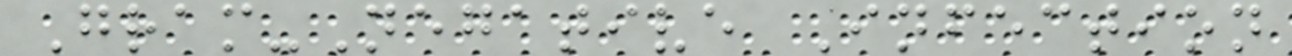Gram-Negative Infection
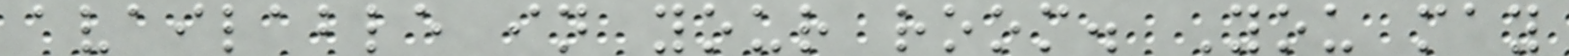available in your room. You may
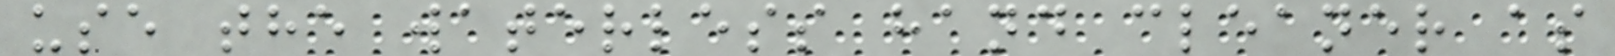use the waterless hand cleaner as
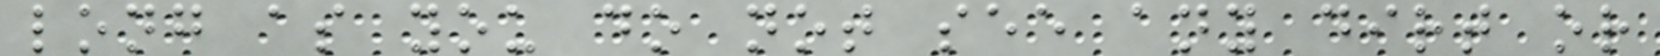long as you do not see any dirt or
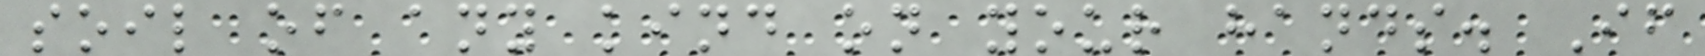soil of any kind on your hands. If
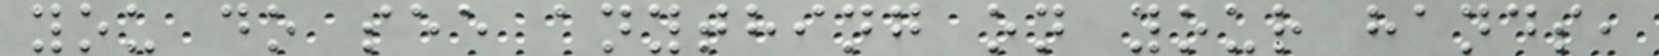you do see anything on your hands,
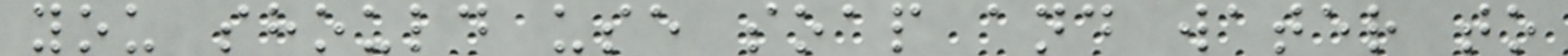you should use soap and water to
